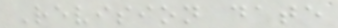Revision date
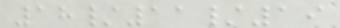18/11/19
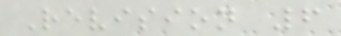Revision 6
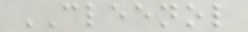CLEENOL
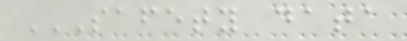SAFETY DATA
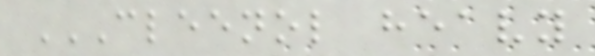CLEENOL HEAVY
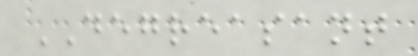DEGREASANT
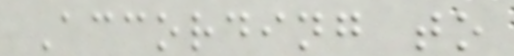According to
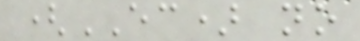(EC) no
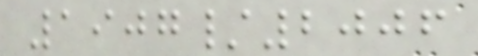1907/2006
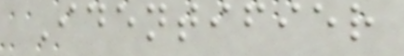Identifier
